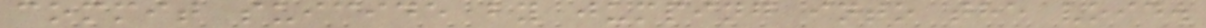commit suicide by jumping into the void.
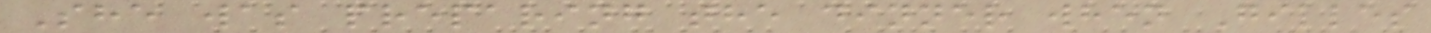She was preparing the dinner when Gilles
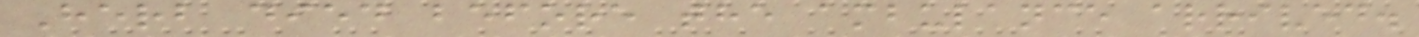Herb died before the ambulance arrived.
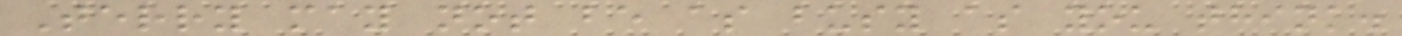Terry may not be as busy as you think.
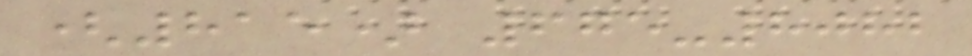(815) 675-8082
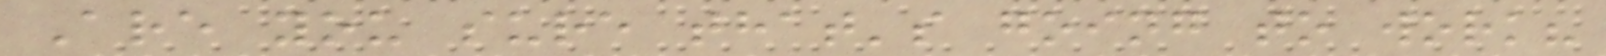Are you sure that's going to work?
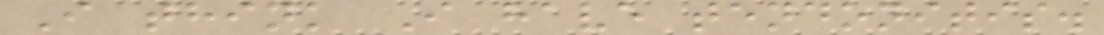I think I have tendonitis.
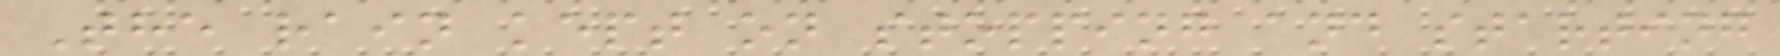The rain kept on stopping and starting
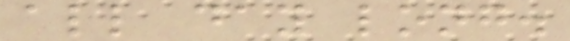all day long.
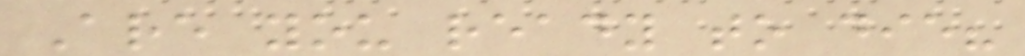Are you ready to die?
